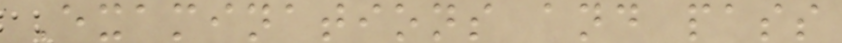Examinations and pass
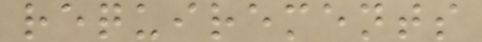requirements
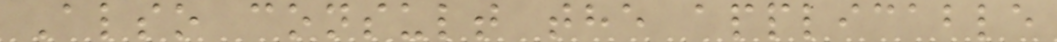Also consult the applicable
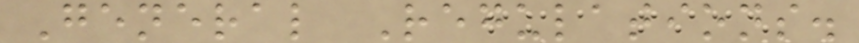General Regulations.
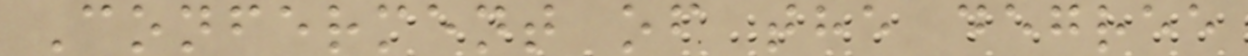Conferment of the degree
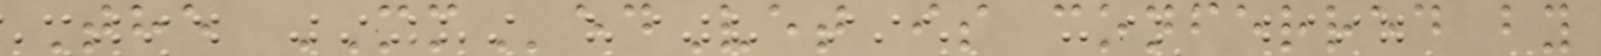The MMedVet is conferred by
